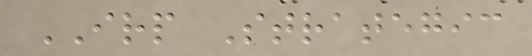IRP Strategic
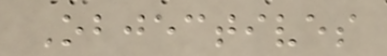Objectives
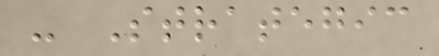- Strategic
